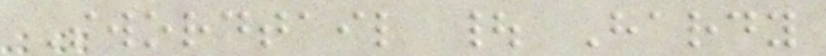Swordtail | Hardy
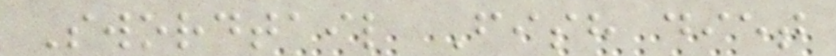Swordtail Fish diet
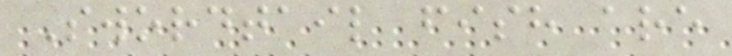Swordtail fish are
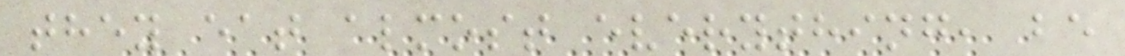they eat almost everything, be
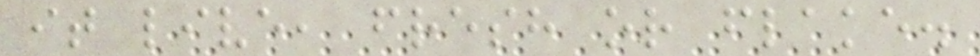it live, fresh or flake.
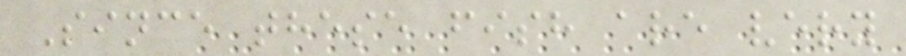Since these fish are very
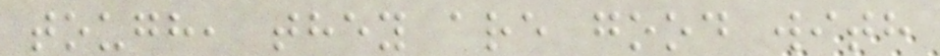tough, they are good with
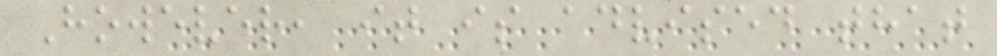However, it is advised that
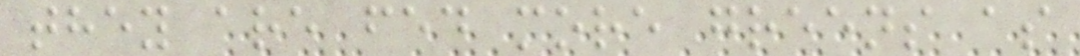they are fed more greens as
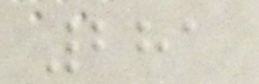281
